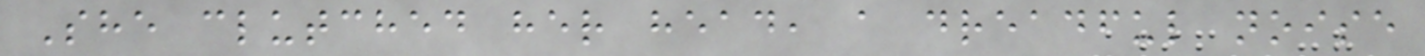She clutched her head, a dreadful noise
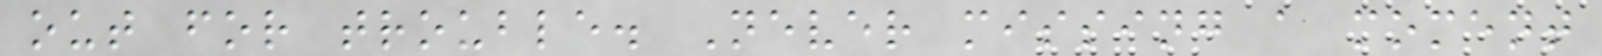out for trouble. Never missing a moment
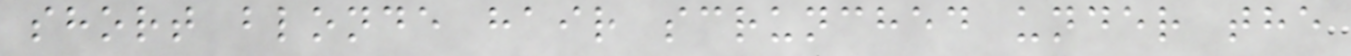short blonde hair scrunched under the
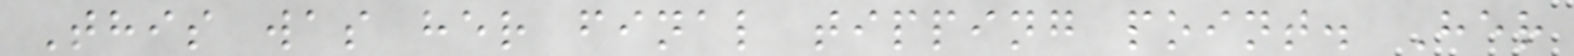This was her final tipping point. Her
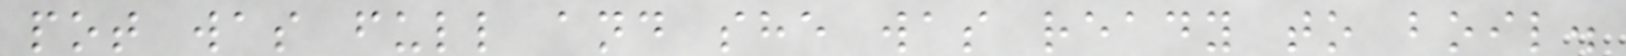pot was full and she was ready to boil.
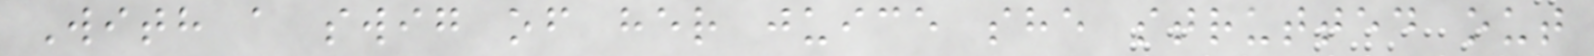With a swig of her juice she strutted out
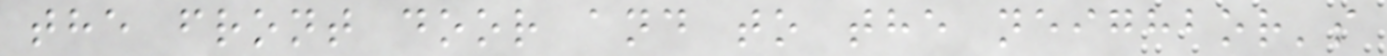the front door and to the neighbor's
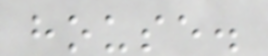house.
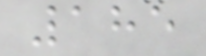185
